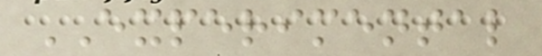EXPERIMENTAL
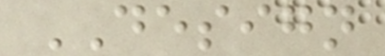DESIGN
